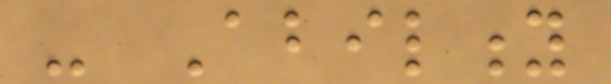- Ability
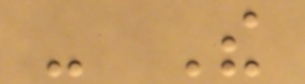- The
